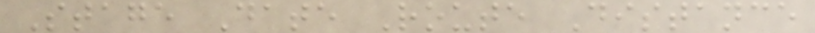Stage Date Route Distance
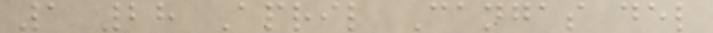1 28 April Cangas del
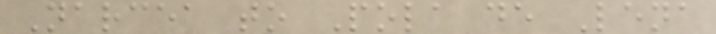Narcea to Pola de Lena
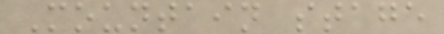Mountain stage
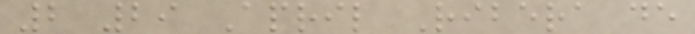2 29 April Ribera de
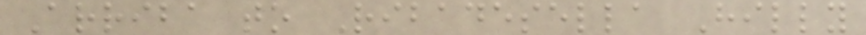Arriba to Ribadesella Hilly
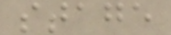stage
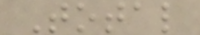Total
